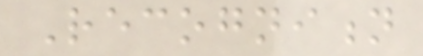Recognition
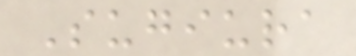Sugiura
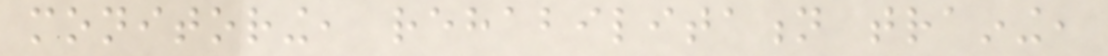monitoring, rehabilitation training,
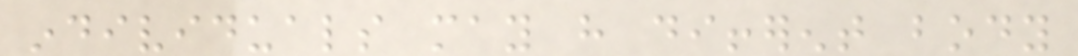individuals may have different body
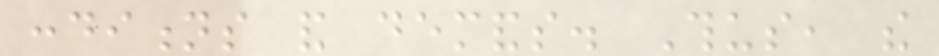conditions and demands. Thus, the
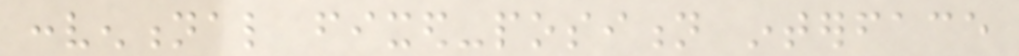conventional fixed-position interface
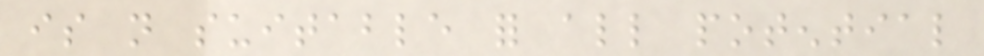is not suitable for all potential
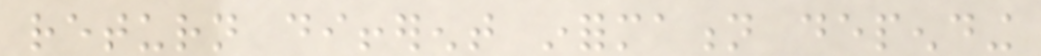return different information depending
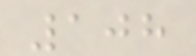108
